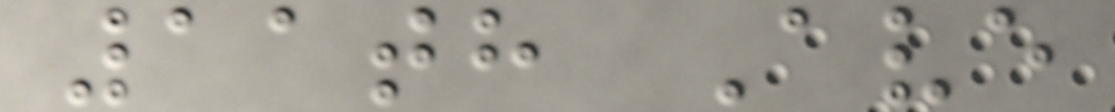11th Ave
